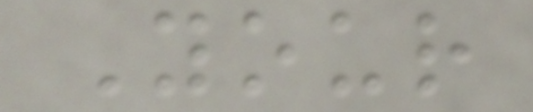Your
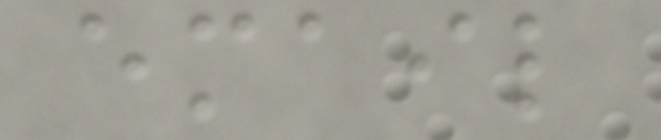email
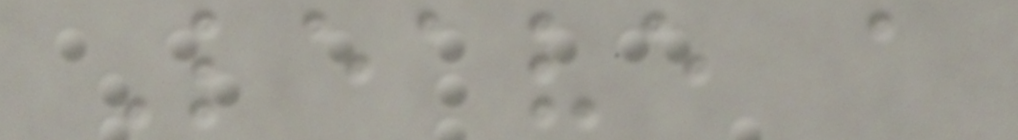Leave a
